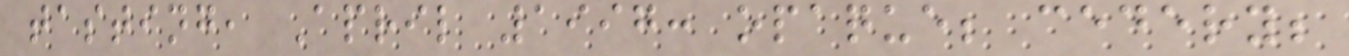tasting, April 1997: opaque; cedery;
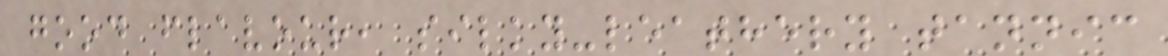good flavour, silky-leathery tannic
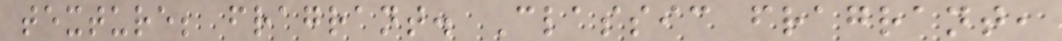texture; fragrant. Classic fragrant,
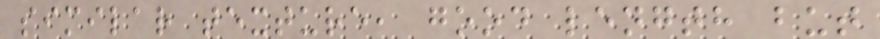similar texture, good length but
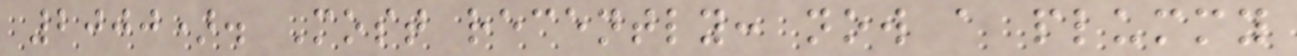2000). Most recently: now a plummy
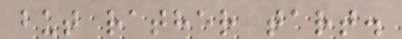but rather tart.
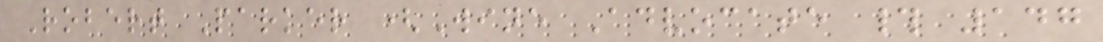Robert Parker (Wine Advocate # 147
